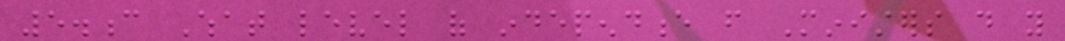5.c What level of independence from Ministers do you
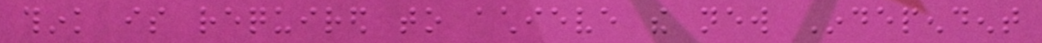think is required to achieve the new Independent
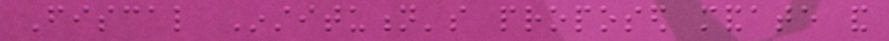Fiscal Institution's proposed mandate and
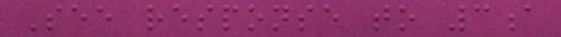See response to 3a
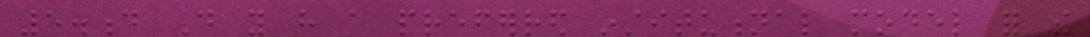5.d Do you have a preferred institutional model for the
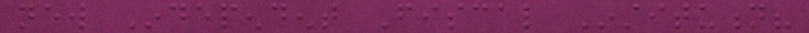new Independent Fiscal Institution?
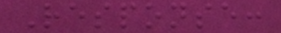Response:
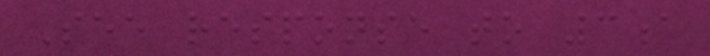See response to 3a
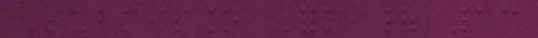Submission Form | 13
